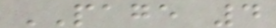PAGE 4
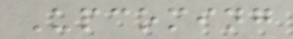Upcoming
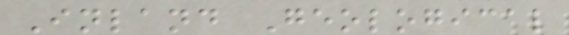Inland Geological
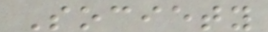Society
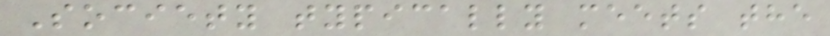Society typically meets the
